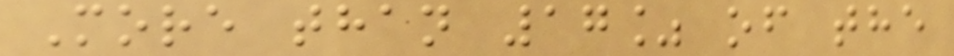More than 17% of the
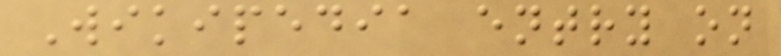Wikipedia entry on
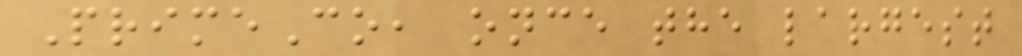PrimeCo, once the largest
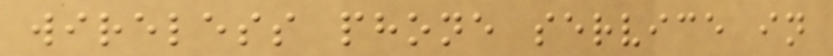wireless phone service in
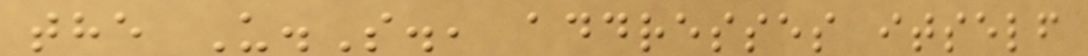the U.S., addresses itself
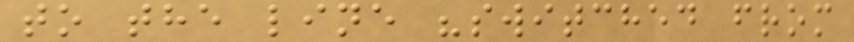to the line "switched from
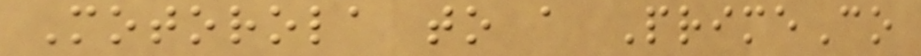Motorola to a PrimeCo
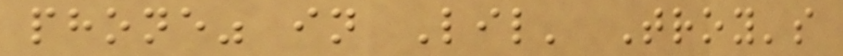phone" in Lil' Troy's
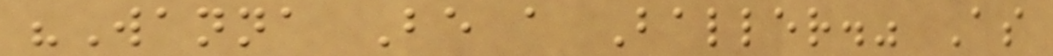"Wanna Be a Baller." As
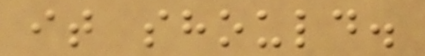it should.
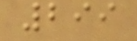299
